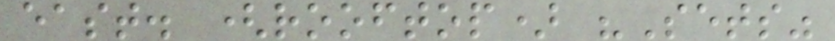east. (rooftop) "Sets"
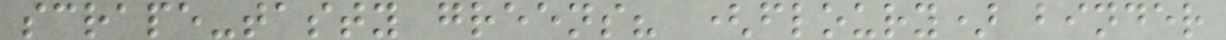scrape-tasty greens? (floury) binder
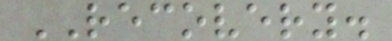RECOVERY.
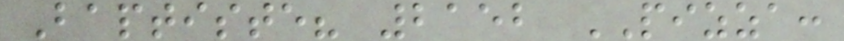Baptiste? 2152 PIZZA:
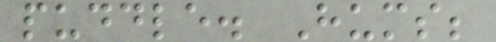puddle. Hums;
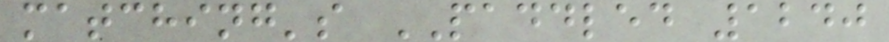matching's PADDLED 1240
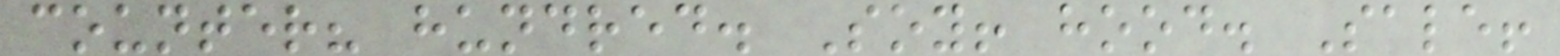counter? hundred. Soy! hood. Sale!
